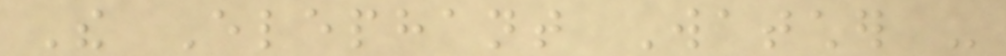The Elephant Watcher -
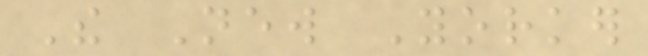The New Yorker
